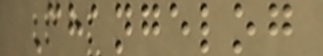Changelog
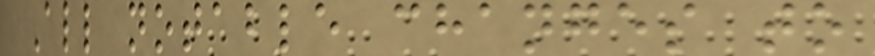All notable changes to
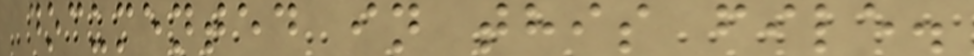documented in this file.
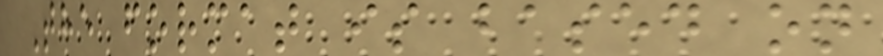The format is based on
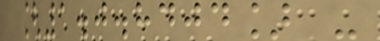[1.0.8404] -
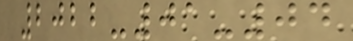2022-01-04
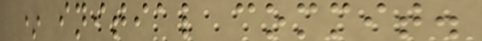* initial commit.
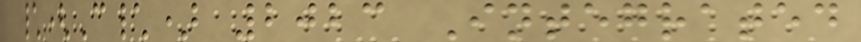\(C\) 2023 Integrated
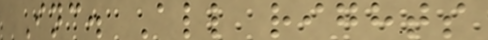Inc. All rights
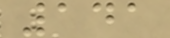141
